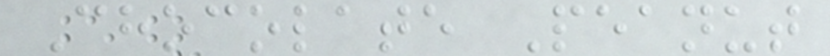Chocolate Peanut
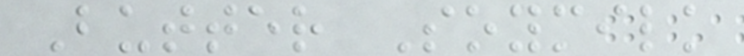Butter Soymilk
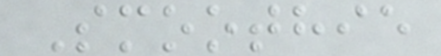Smoothie
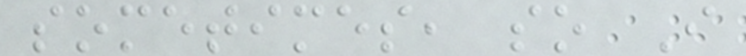sometimes, so I
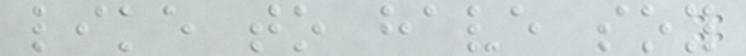like to have soy
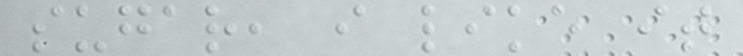sugar, i like it
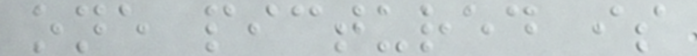one pictured is
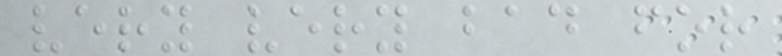very very bad for
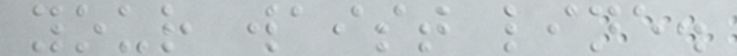your waist line.
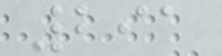291
